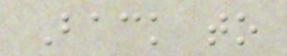Back to
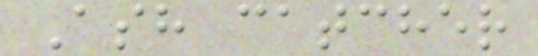Ash catcher
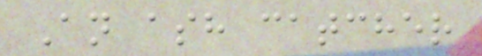An ash catcher
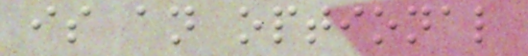is an optional
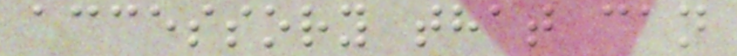accessory that can
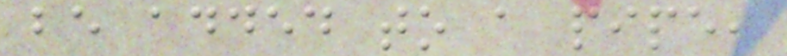be added to a pipe,
